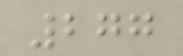277
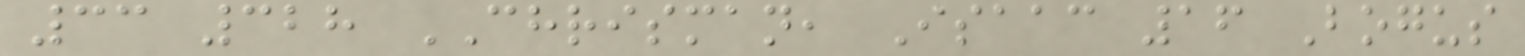33 328 CHRISMAN, Isaac 16 Bogus
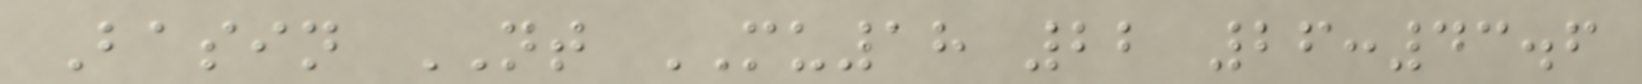Basin NT MU18 22 26:43.6
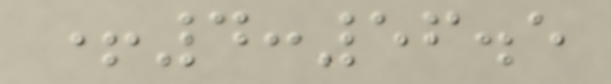+4:56.5
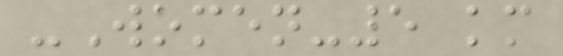-Women-5 km
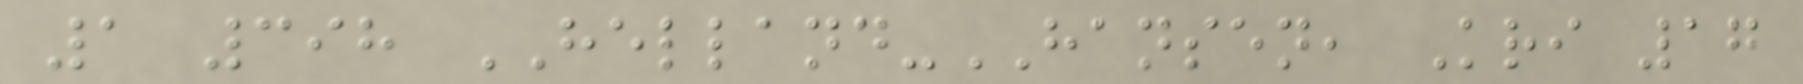1 398 HELLAND-HANSEN, Kri 17
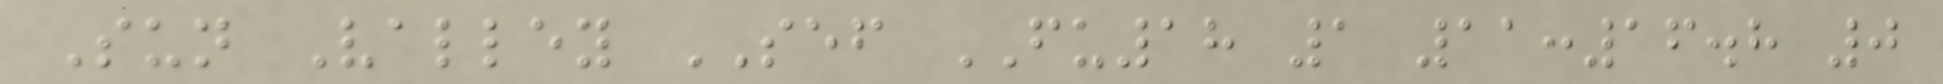Sun Valley SEF FU18 1 11:16.8 0
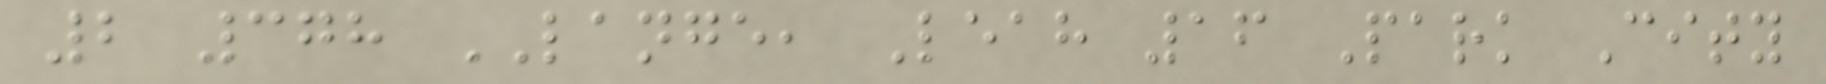2 378 LANGE, Leah 16 Park City
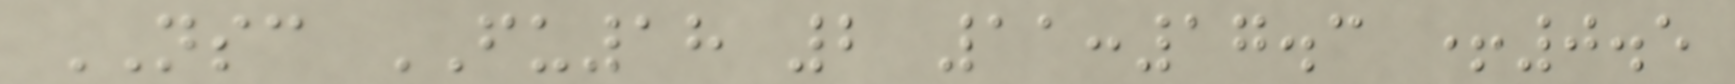NSC FU18 2 11:17.3 +0.5
